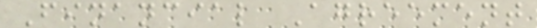Financial Agreement
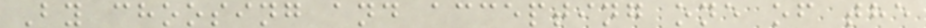By choosing and accepting one of the
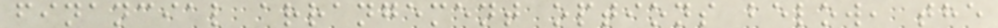financial arrangement options below, the
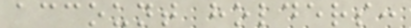account holders:
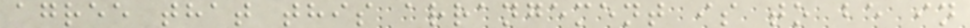agree that this arrangement is to be in
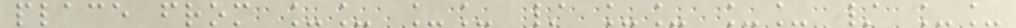place from __ __ / __ __ / __
